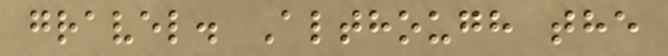gravel. Although the
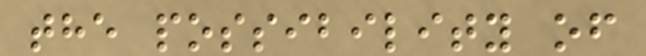the possibility of
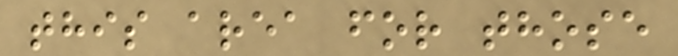this area for those
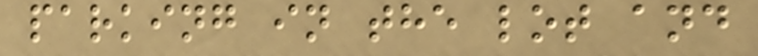parking in the lot and
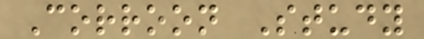Corroon Study
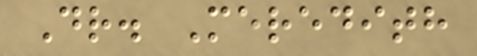Dr. Meredith
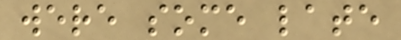were some late
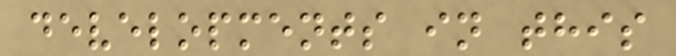developments in this
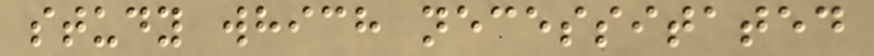study which necessitated
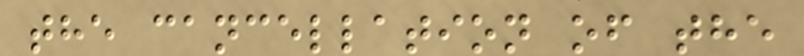the cancellation of the
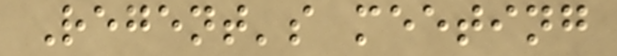Regent's meeting
